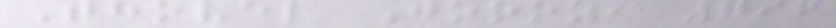Thovel Joroz, 796
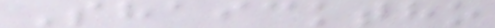Shaicktho
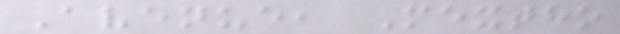Avenue, Mextho
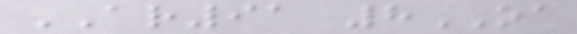AR91 8OA
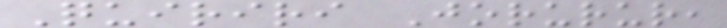Quiriri Jorurur,
